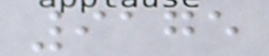9175
